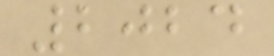2024
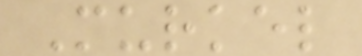Murkel
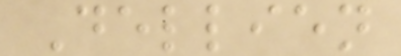Dellien
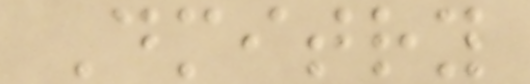Dmitry
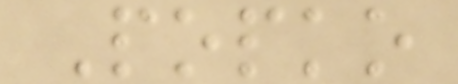Popko
